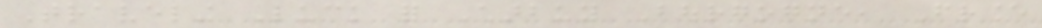Traveling Luck for Charbuy Bourgogne, France
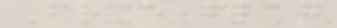France flag
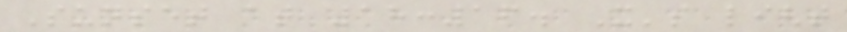Sunset at 18:16. It's light
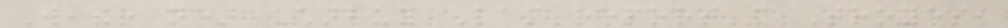Weather near Charbuy Last report from Troyes,
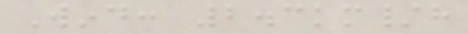Wind: 2.3km/h
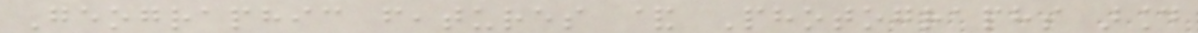Geographic features & Photographs around
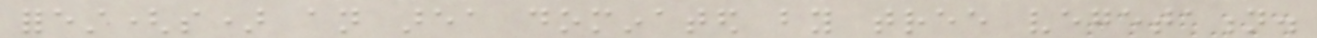forest(s) an area dominated by tree vegetation.
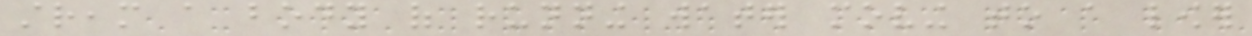stream a body of running water moving to a lower
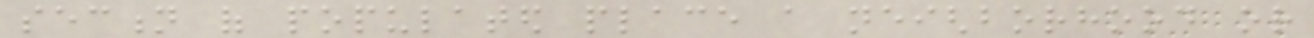section of populated place a neighborhood or
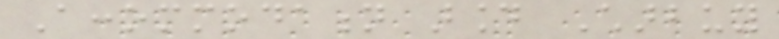Accommodation around Charbuy
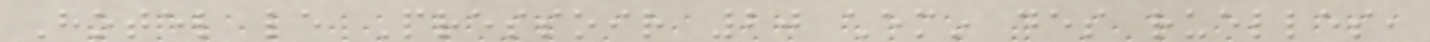Hotel le Pressoir 20 chemin des ruelles,
